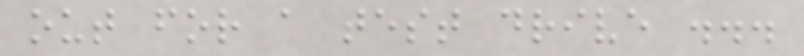out for a test drive ...
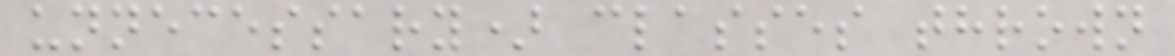unnecessary) classes thrown
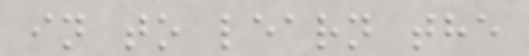in to learn the
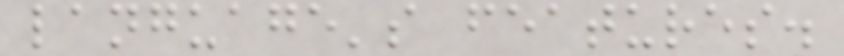language's features.
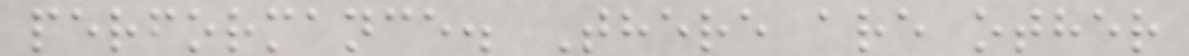performance. There are other
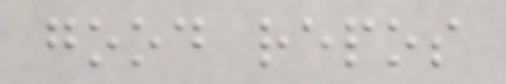good repos
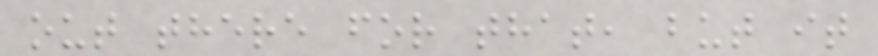out there for that, but it
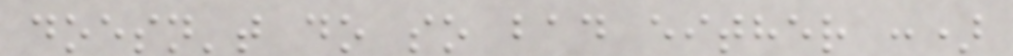doesn't do so bad either :)
